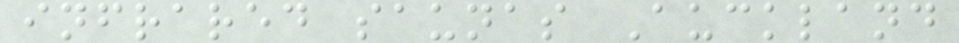infrared saunas Auckland
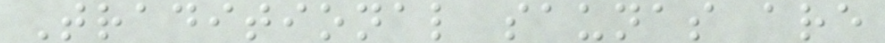Traditional saunas are
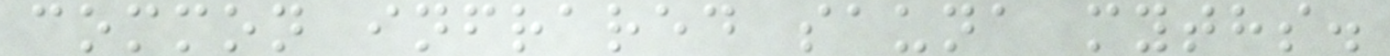common infrared sauna myths.
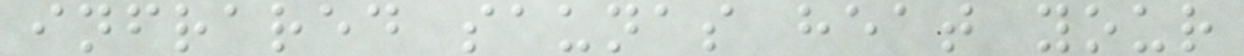infrared saunas heat your
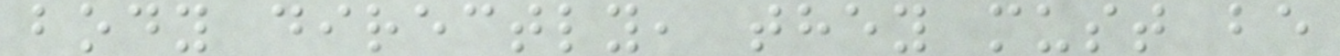body directly, they must be
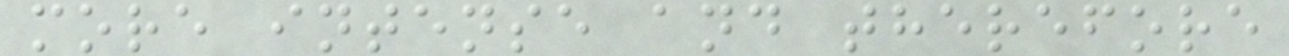more intense and therefore
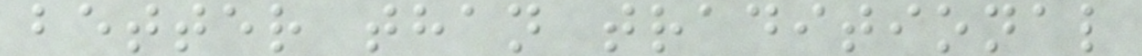better than traditional
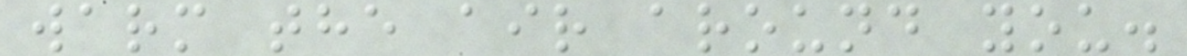warm the air around you.
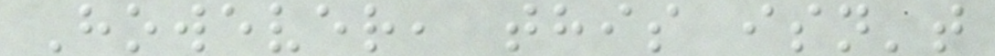However, this isn't
